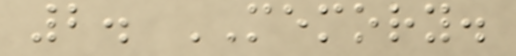2. MEMORY.
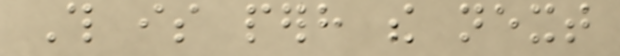This is perhaps the next
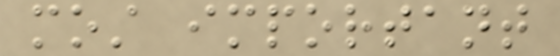most important
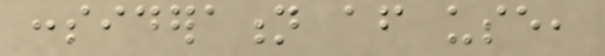consideration after use,
